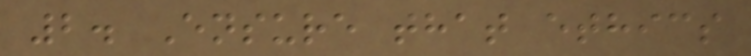2. Ensure that ethics
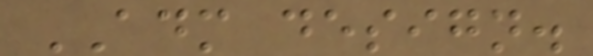ADM design.
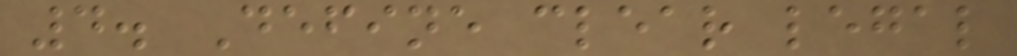4. Define clear legal
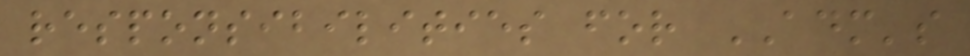responsibilities for ADM's
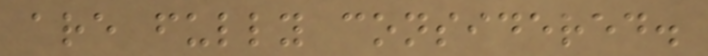are fully considered.
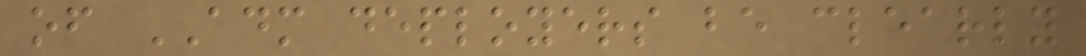of ADM deployers be clearly
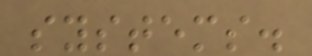systems.
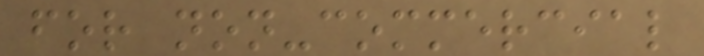for non-commercial
